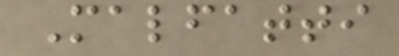Malfatti
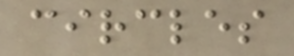circles
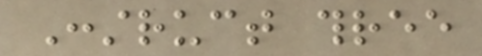Construct three
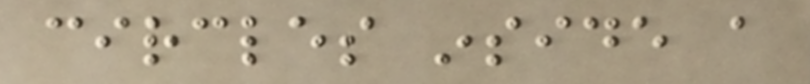circles inside a
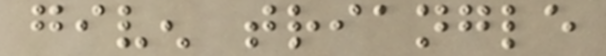given triangle
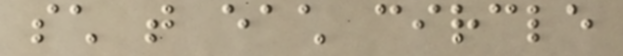such that each circle
